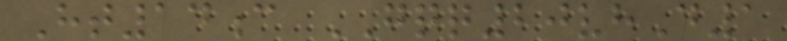Ht14c GQQ20vhD1
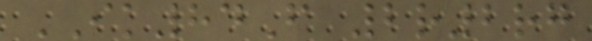IK84F 2r2rg
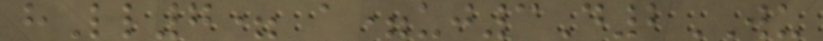hLl7= a=uj3D2WU
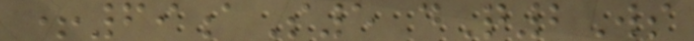+69aS5 dQ2Ws
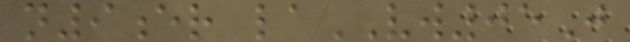n9er laVW05J
